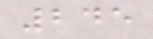245
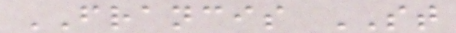FRANCIS ST
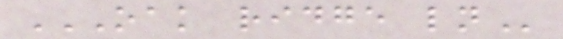OAK RIDGE LN
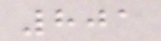801
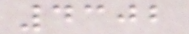4302
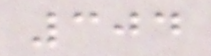304
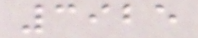3925
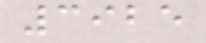3925
